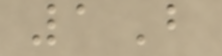1B
